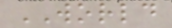WORLD
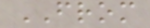FROM
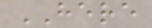HERE
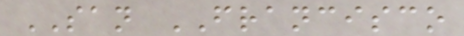SAN FRANCISCO
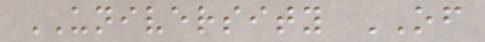UNIVERSITY OF
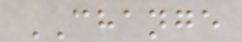CHANGE
